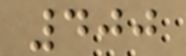400
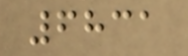6831
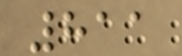811
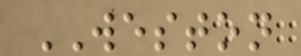WESTON
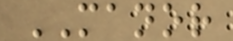MANOR
